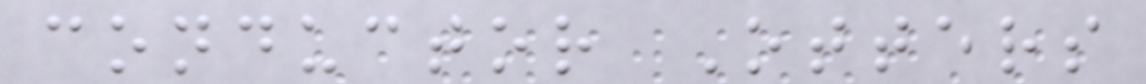conductor Otters
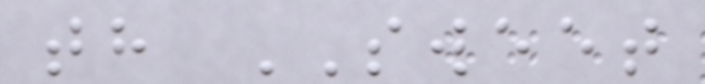th SWEET
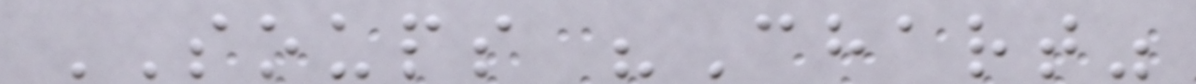SOUPS "Chart"
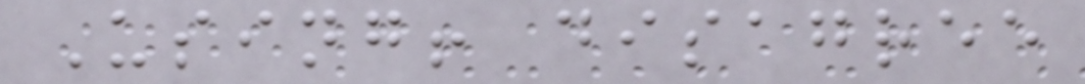Using! disagree
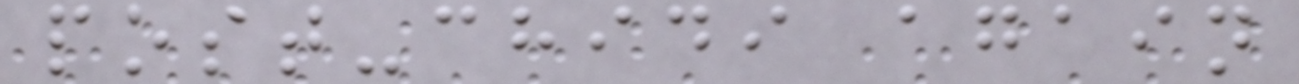post-chidi again
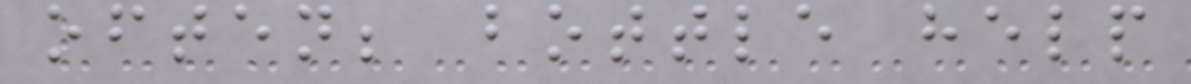often; bottle help
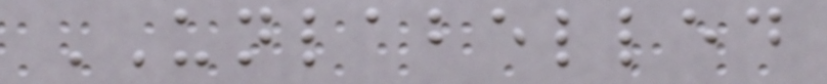UNLABELLED
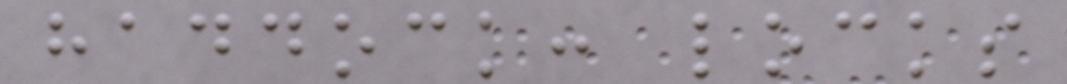haddock: locks
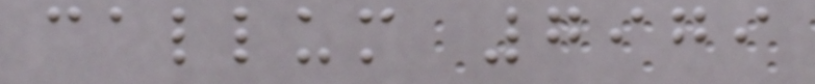callum 7979
